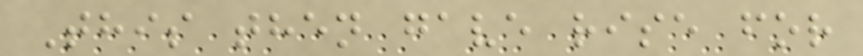This then gave rise for
